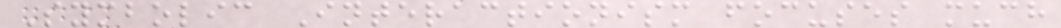Symbolic Interactionism focuses much
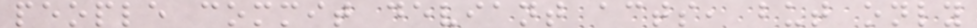people commit deviant acts, but only
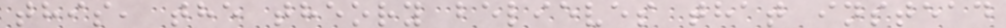this, the theory believes that instead
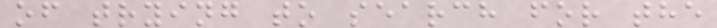of trying to search for the
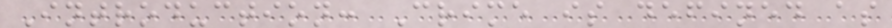Introduction: Crime is defined as
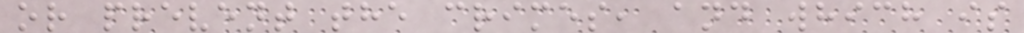or prevent the crimes, and which is
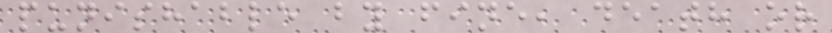punishable by fine, death or
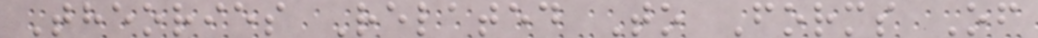Theories Related To Forms Of
